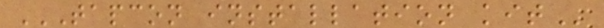TAPCON INSTALLATION KIT
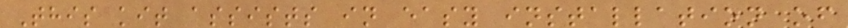This kit assists in easy installation of
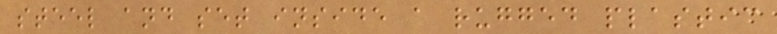steel and set inside a rugged plastic
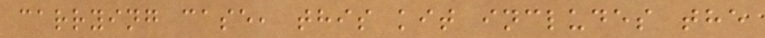carrying case, this kit includes the
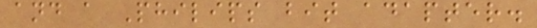and a Philips bit adapter.
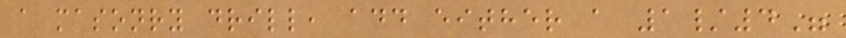a masonry drill, add either a 1/4"
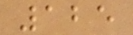125
